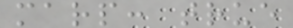marp: true
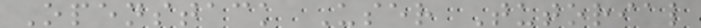Openstack User Tutorial
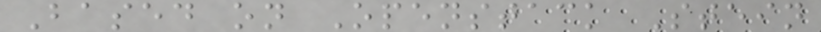Based on Openstack Stein
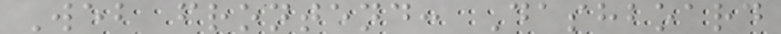Web frontend: Dashboard
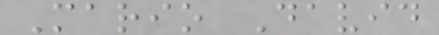Mario David
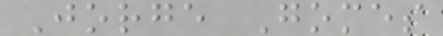Jorge Gomes
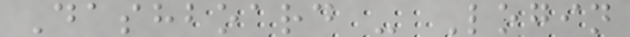Dashboard - Login
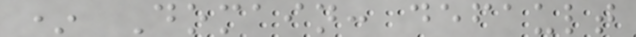* Domain: default
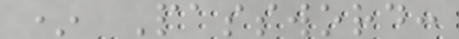* Password:
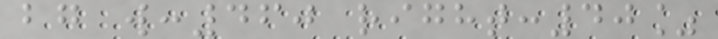bg w:460 right:40%
